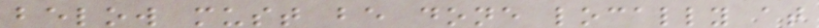below must be done locally at
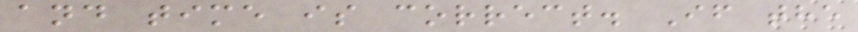and time is correct. If the
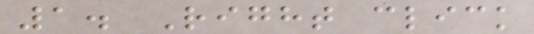1. Right click
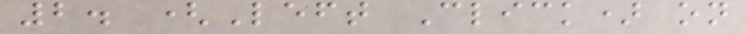2. (Left Click) on
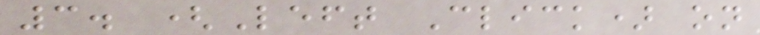3. (Left Click) on
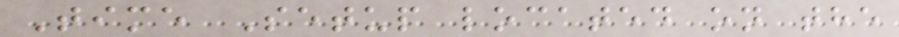Time Setup located on the
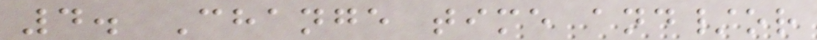4. Change time and/or
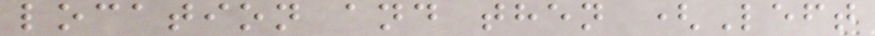location and then (Left
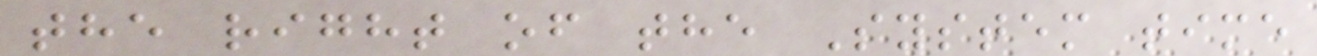the right of the System time
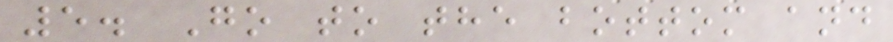5. Go to the bottom and
